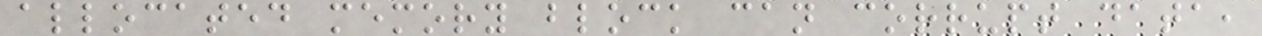allocated memory block can corrupt data,
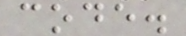code.
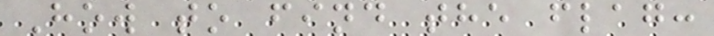How to find the flag:
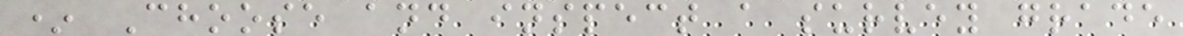* Choose and inspect a survey grade
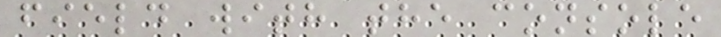field with the console
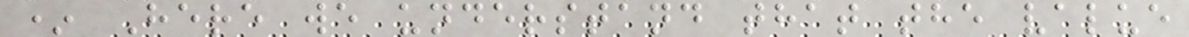* Here we understand that the value
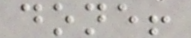done!
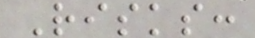Risks:
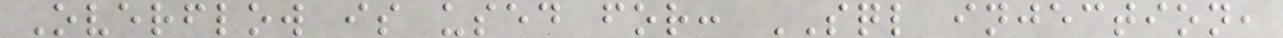Overflow is used for: SQL injection,
